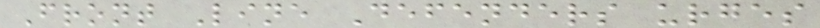Front Line Defenders urges
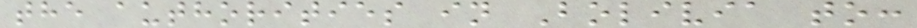the authorities in Bolivia to:
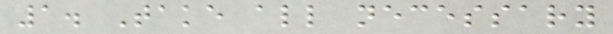1. Take all necessary
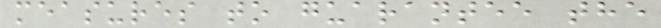measures to guarantee the
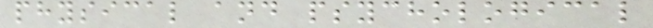physical and psychological
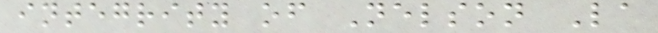integrity of Nelson La
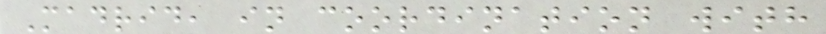Madrid, in coordination with
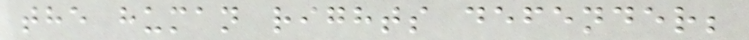the human rights defender;
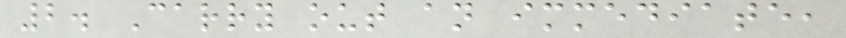2. Carry out an immediate,
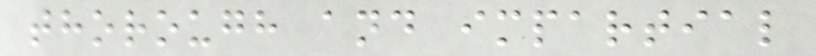thorough and impartial
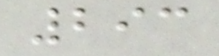293
